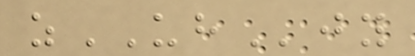zUHjy
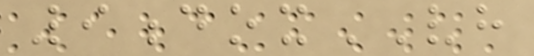9doxVH
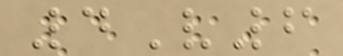4V6
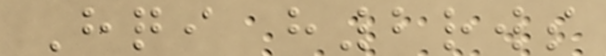Hqi h2rws
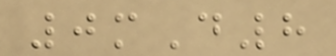0mD8
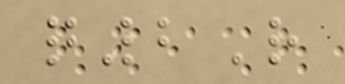q2R
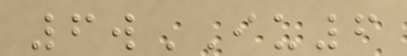6wIU6
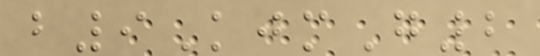b9KjmG2
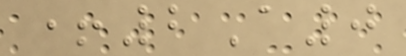+2A0
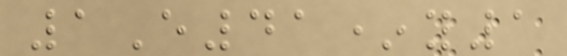1E41*y1
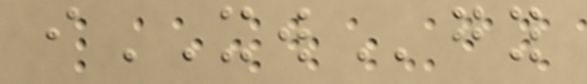iXWgy
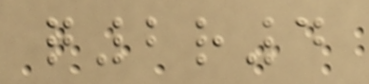q2r4
